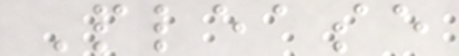Please
